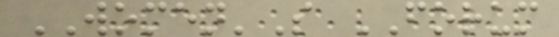WOMEN'S FORUM
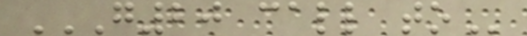G20 CALL TO
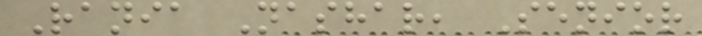Rania Nashar, Senior
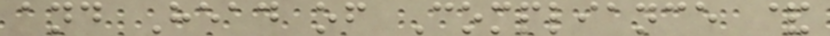and Head of Compliance &
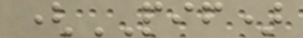(PIF)
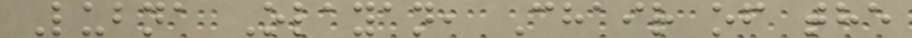Lubna Olayan, Chair of the
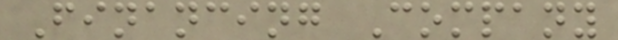Financing Company
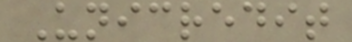Unicredit
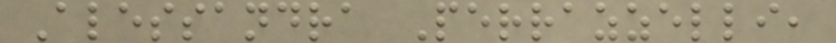Alessandra Perrazzelli,
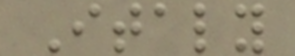Italy
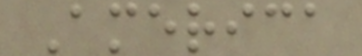America
